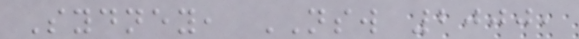Sydney, NSW 2000,
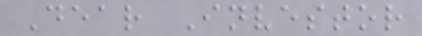Dear Investor
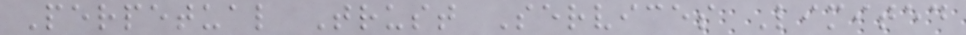Perpetual Trust Services Limited
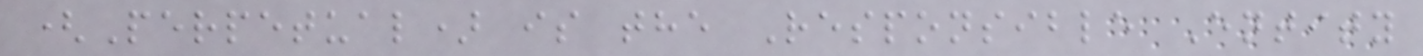(Perpetual) is the Responsible Entity
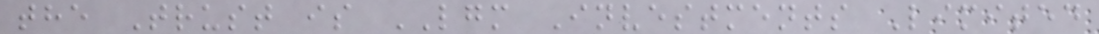the Trust is LGM Investments Limited
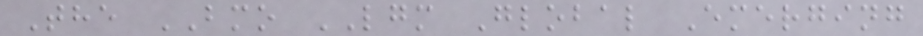The BMO LGM Global Emerging
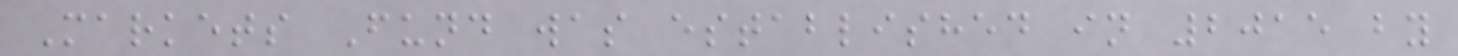Markets Fund was established in 2015 by
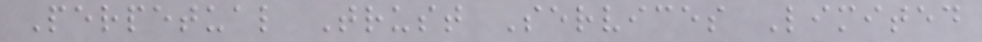Perpetual Trust Services Limited
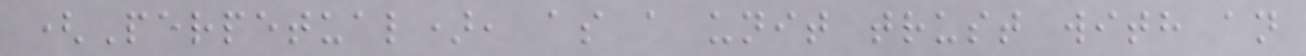(Perpetual), as a unit trust with an
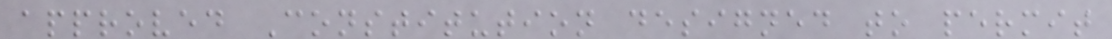approved Constitution designed to permit
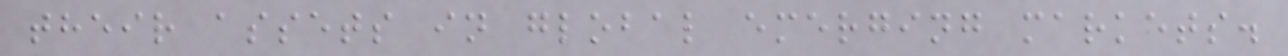their assets in global emerging markets.
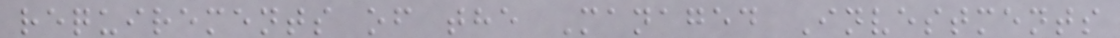requirements of the Managed Investments
